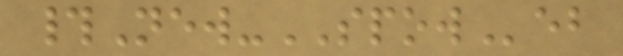#New-SPOWeb
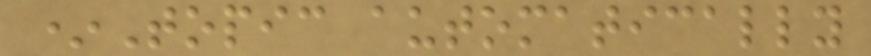*Topic automatically
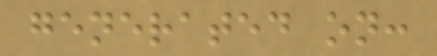generated on:
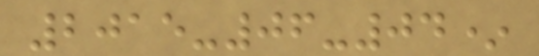2015-06-04*
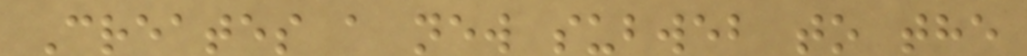Creates a new subweb to the
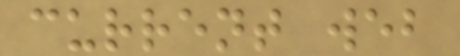current web
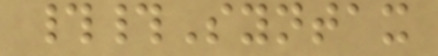##Syntax
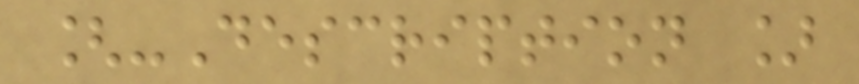[-Description ]
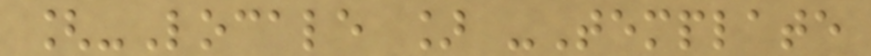[-Locale ] -Template
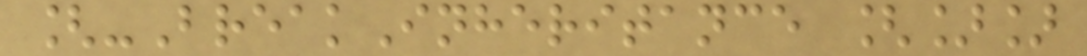[-BreakInheritance []]
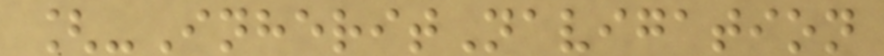[-InheritNavigation
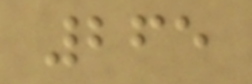265
